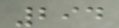294
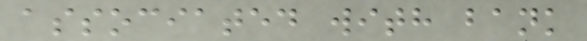associated with bank
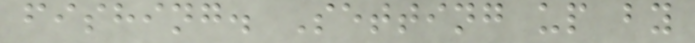fishing. Setting up by
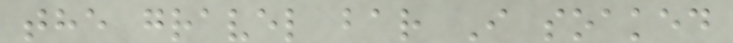the gravel bar I soaked
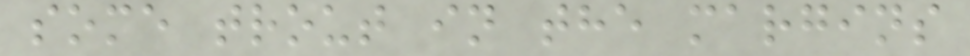some trout in the margins
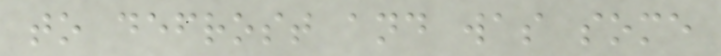to defrost and was some
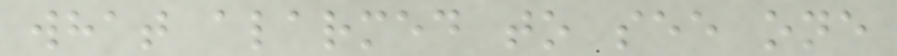what alarmed to see one
